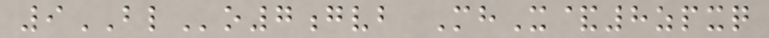9BLo7gvb MhX&8zpxq
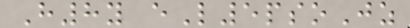H8y eL5psoJz
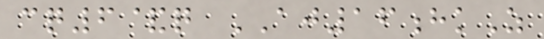cq6&q AJ16hkZ
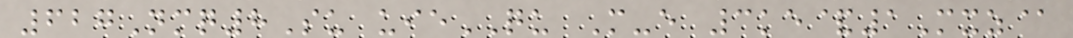627Nmq8Su uieQU M-e 3ke&1Mxz@
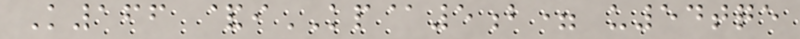K166 &iKP@5b= u54tqe
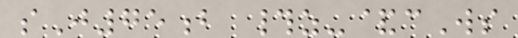sJ75b #z-&cWs
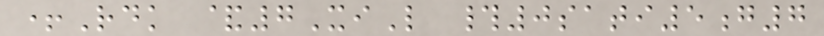+Rdk &7XiL #0sati5g7
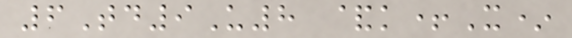6Td9U8 &k+X*
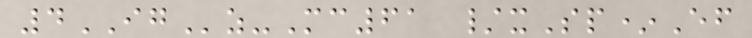4IGz-Mc61 /xSp*Ef
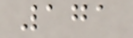171
